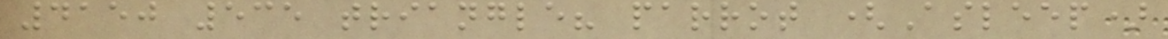4150 535 triangle? parrot (Asleep)
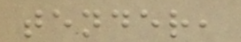tender,
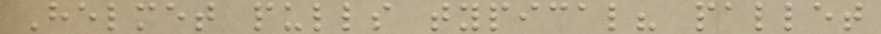Helmet pulls typical? pallet
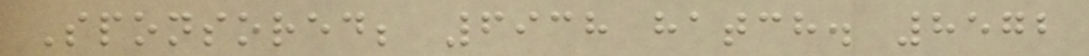Sponsored; 6938 hatch. 8572
